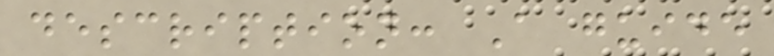description: A guide
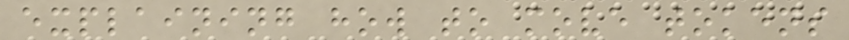explaining how to move tokens
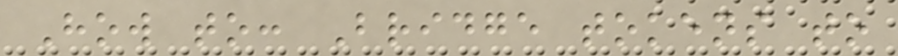How to: Bridge tokens to
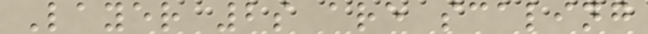Layer 2s are scaling
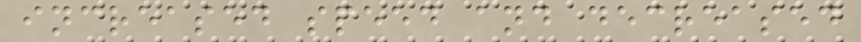increased speed and decreased
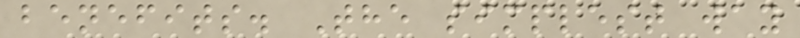benefits. The simplest way
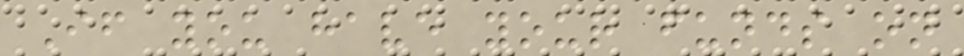If you have your funds on
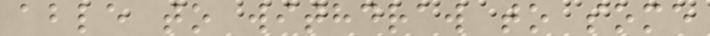able to withdraw to some
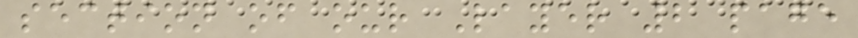section of our Layer 2 page
